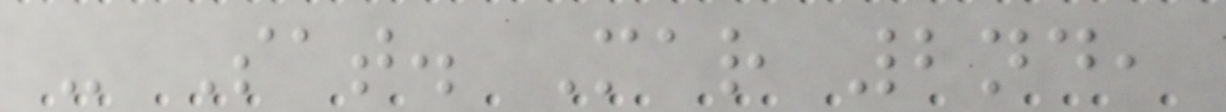- Sat. Mar 2nd,
